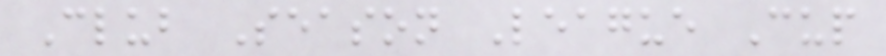Club Season League Cup
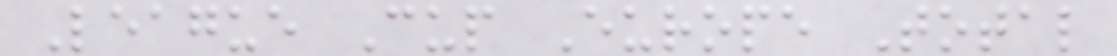League Cup Europe Total
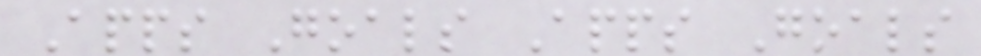Apps Goals Apps Goals
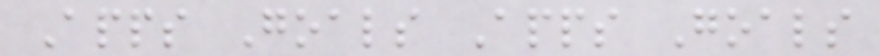Apps Goals Apps Goals
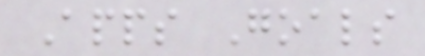Apps Goals
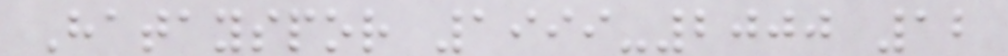Hatayspor 1999-2000 12
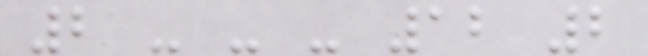2 - - - 12 2
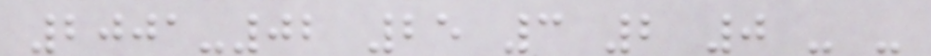2001-02 25 3 2 0 - -
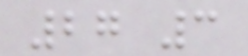27 3
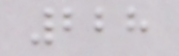228
